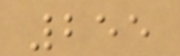255
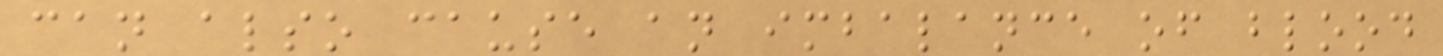can also cause an imbalance of blood
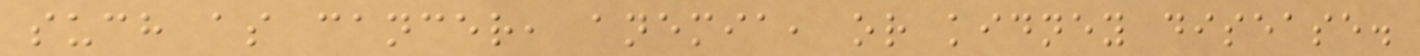such as cancer, anemia, or kidney disease.
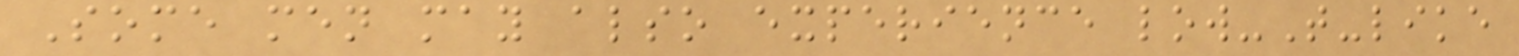Some men may also experience low-T-like
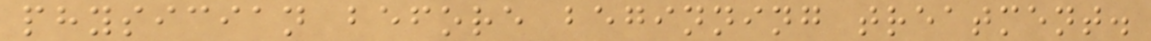physician before beginning treatment.
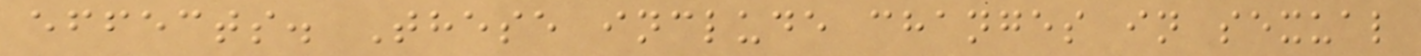effects. These include changes in sexual
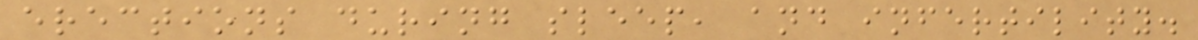erections during sleep, and infertility.
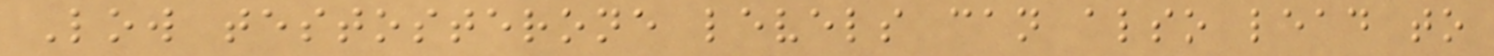Low testosterone levels can also lead to
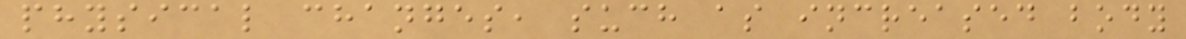physical changes, such as increased body
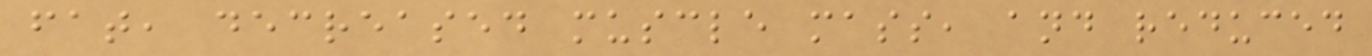fat, decreased muscle mass, and reduced
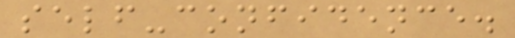self-confidence.
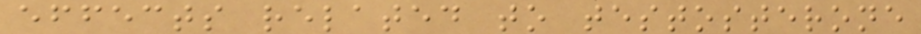effects related to testosterone
